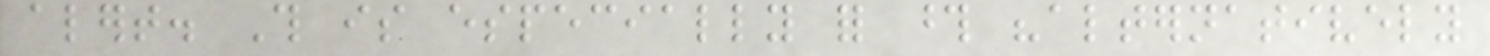alert. This is especially for those "alternatively
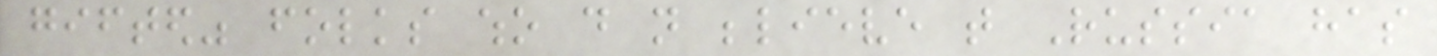gifted" folks who do not believe that Russia has
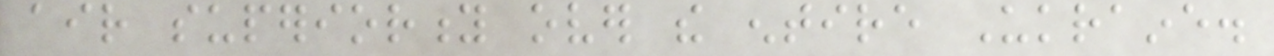air superiority over the entire Ukraine.
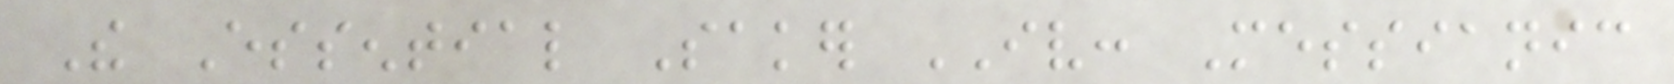The Essential Saker IV: Messianic
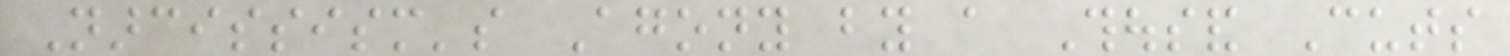Narcissism's Agony by a Thousand Cuts
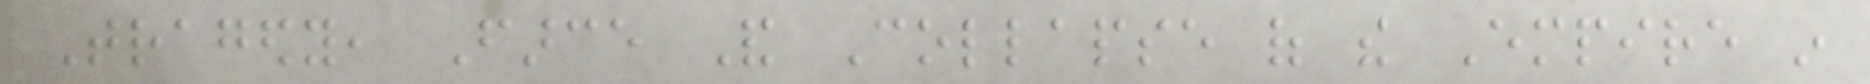Tragedy, Farce And Collapse of the Empire in
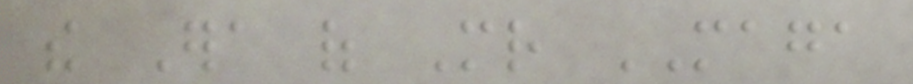the Era of Mr MAGA
